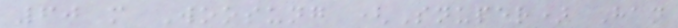60 m Woosung (Snuper) Han
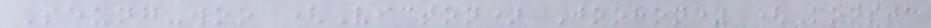Seung-woo (Victon) Joohoney (Monsta
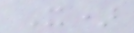X)
